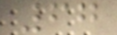67
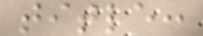title:
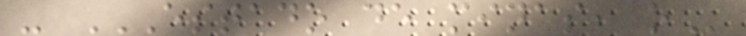- ESTADO DE MINAS, O
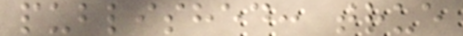published: true
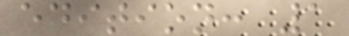edition: 1
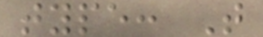type: T
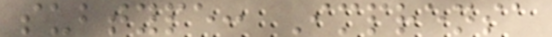subtype: Imprensa
